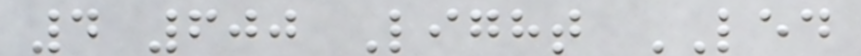4 600 Light LED
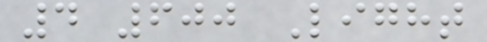4 600 Light
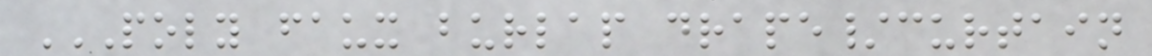POLY FAUX BURLAP DRAPE/CURTAIN
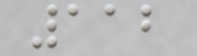112
